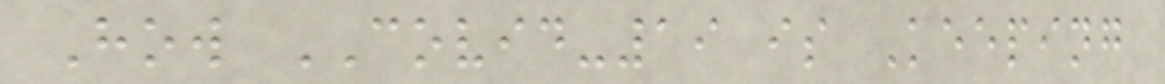How COVID-19 is Keeping
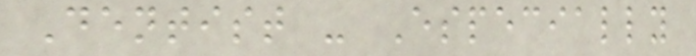Dentist - Especially
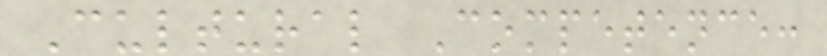Cultural Competence:
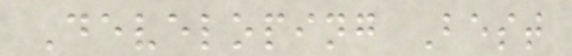Developing Best
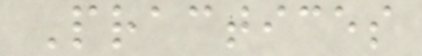Practices
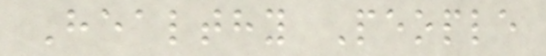Healthy People
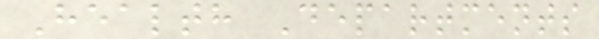Health Departments
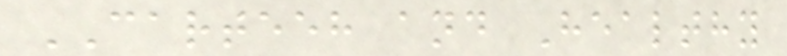CARTEEH and Healthy
